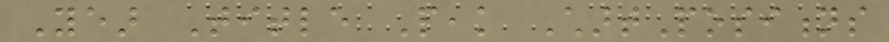Year Title Peak ChartPositions
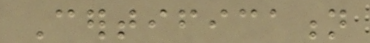Certification
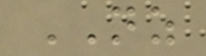NZ
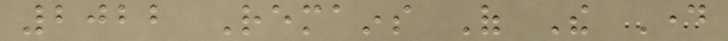2022 Remains Of The Day
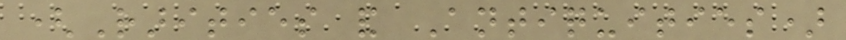(Rarities and Antiquities)
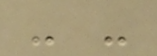- -
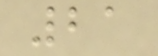21
